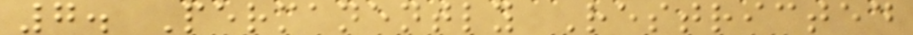7. Permanently Restricted
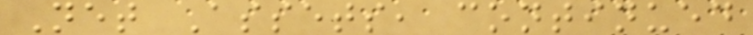Net Assets, continued
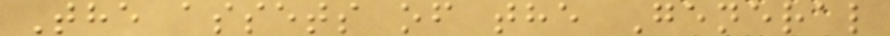The assets of the General
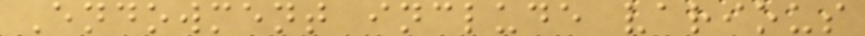Endowment include various
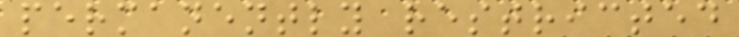permanently restricted
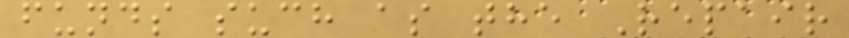funds such as the Repair
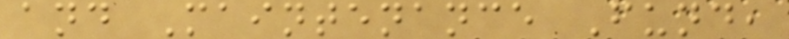and Maintenance Fund,
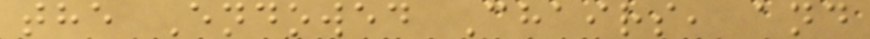the Endowed Chairs, and
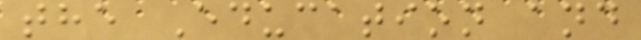the Education and
